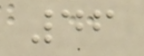46
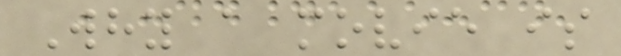Why a movie is
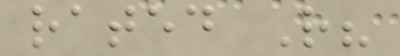rated R?
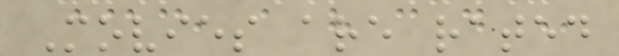Movies are rated
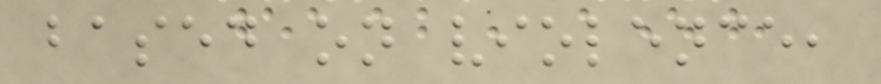based on violence,
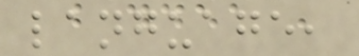language,
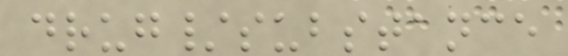drug/substance
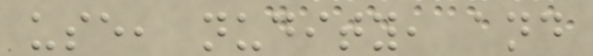use, nudity, and
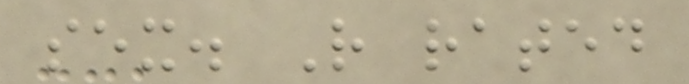sex. R rated
